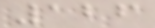126
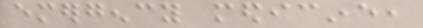emergency medicine,
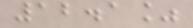12.1%
